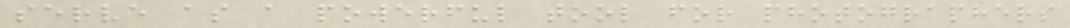serve as a powerful tool for photographers
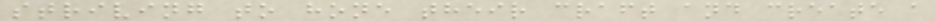striving to hone their craft and create a
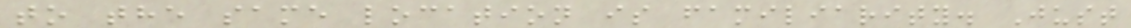to the same location is familiarity. Just
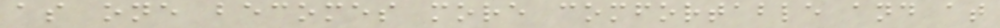as one becomes more comfortable and at
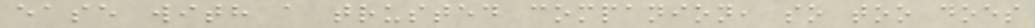ease with a trusted companion, so too does
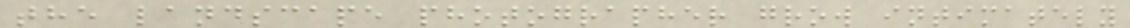the landscape photographer grow intimately
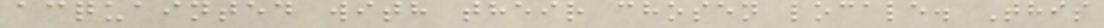acquainted with their chosen locale. This
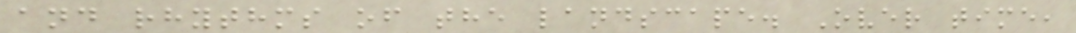and rhythms of the landscape. Over time,
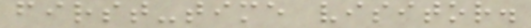first-time visitor.
